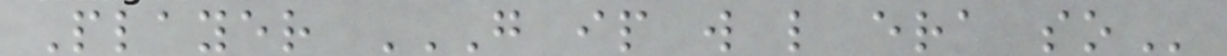Player G IP W L ERA SO
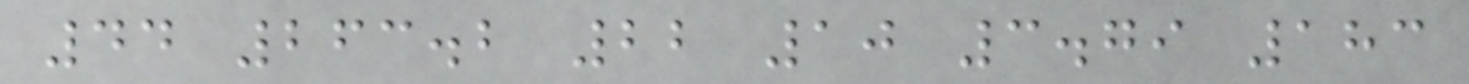44 263.2 22 10 3.79 183
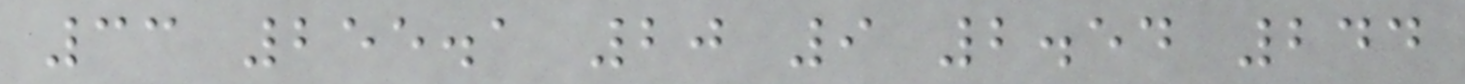33 255.1 20 9 2.54 244
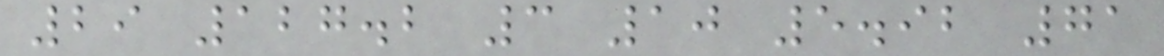29 127.2 3 10 5.92 71
